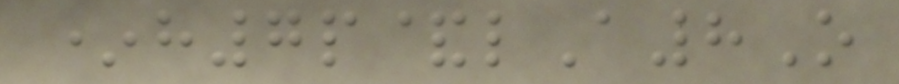*h7p&lA8O
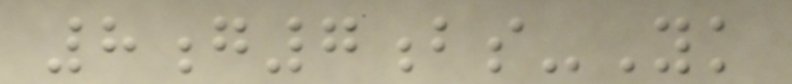8g7bs-Yk
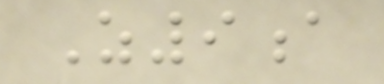Z9a
